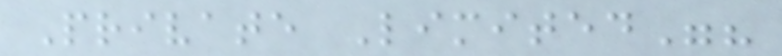Private Limited"?
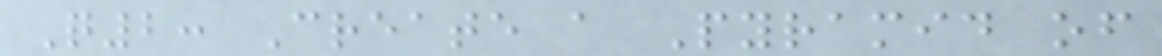Q2: Create a Pyramid of
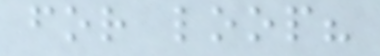for loop?
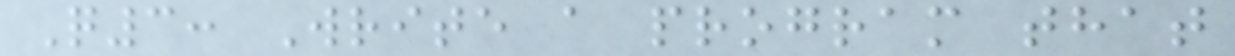Q3: Write a program that
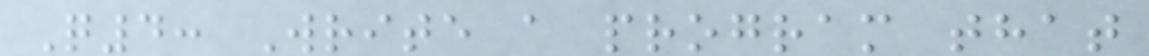Q4: Write a program that
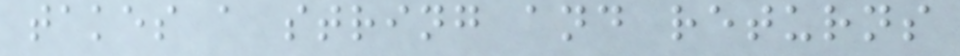takes a string and returns
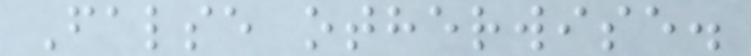False otherwise.
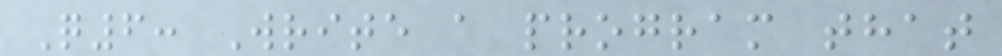Q6: Write a program that
